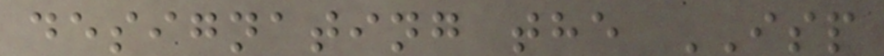designating the ISP
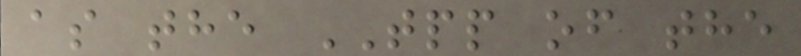as the TPP of the
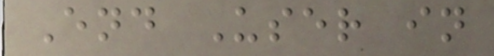End User in
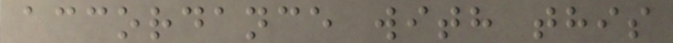accordance with this
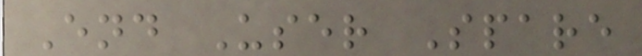End User Spare
